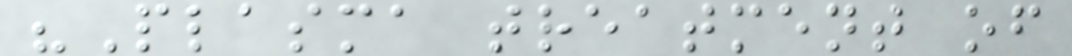"Plasma treatment of
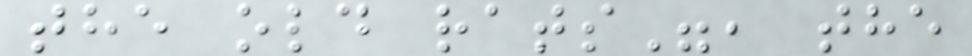the old rats", the
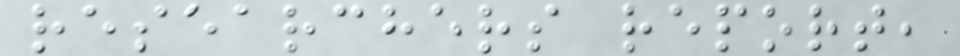researchers report,
